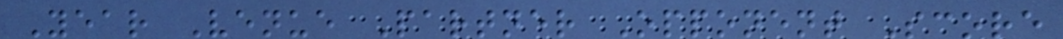Year Venue Partner Opponent Score
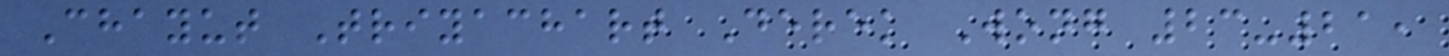Chayut Triyachart Derek Wong 23-21,
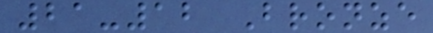21-12 Bronze
